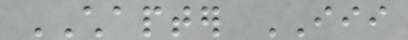CHAPTER III
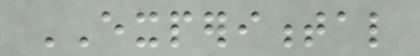EXPERIMENTAL
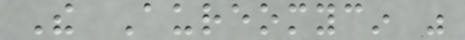The Aureomycin was
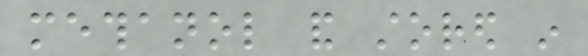methanol and stored in
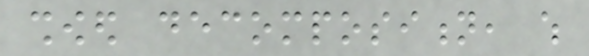showed decomposition, which
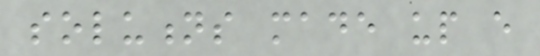solutions made up every
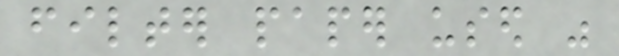filter paper used was
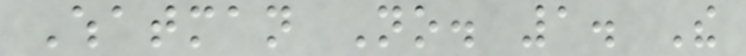Whatman No. 1. The
